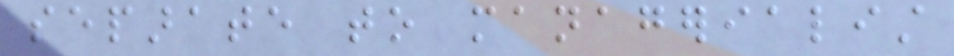separate to managerialist
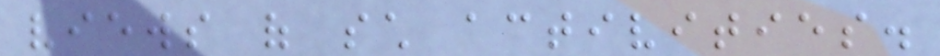views of such activities.
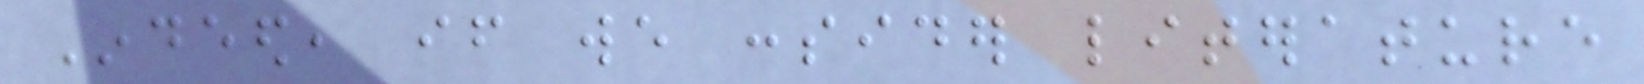Indeed, if we consider literature
